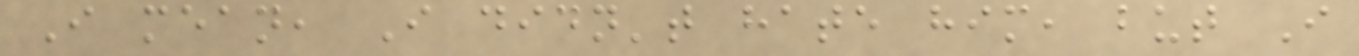I mean, I didn't hate him, but I
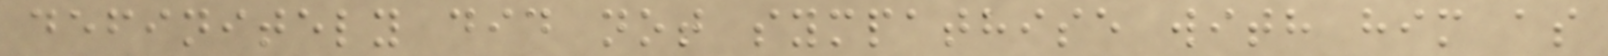definitely did not sympathise with him as
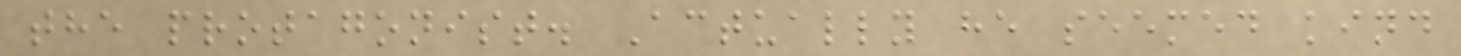the protagonist. Actually he seemed kind
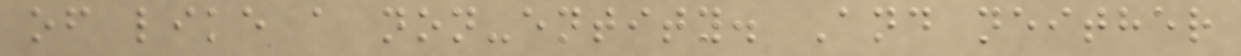of like a non-entity. And neither
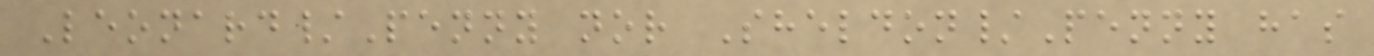Leonard/Penny nor Sheldon/Penny has
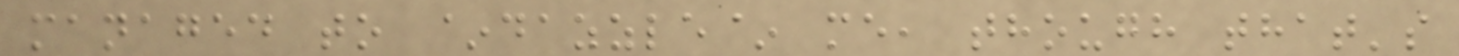managed to ~dazzle~ me, though that's
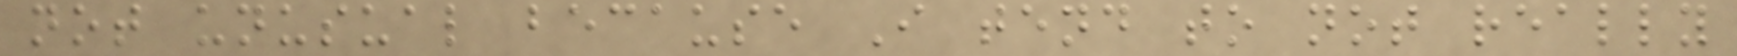not unusual because I tend to not really
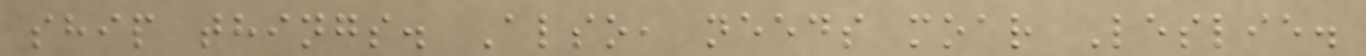ship things. Also, needs moar Leslie.
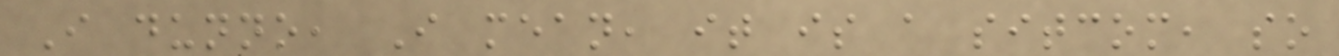I dunno, I mean, it is a sitcom, so
